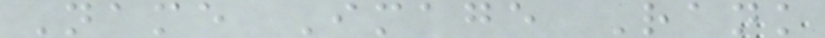Name Image Rank
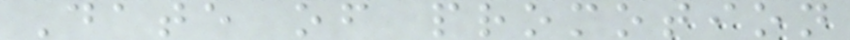Date of promotion
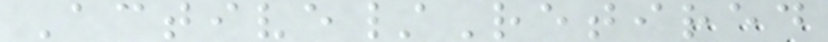Active/Retired
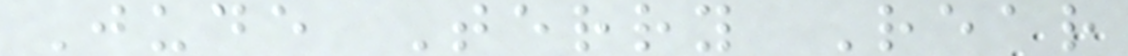Jude Terry Rear
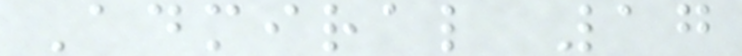Admiral 17
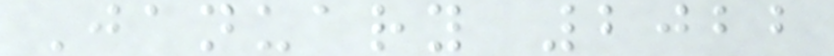January 2022
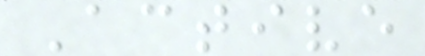Active
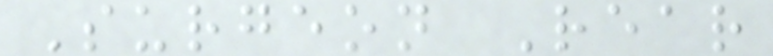Surgeon Rear
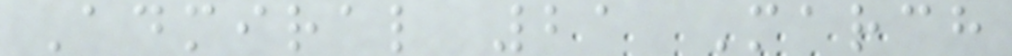Admiral 21 March
